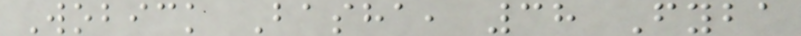Wobick Basha, 38 Fyba
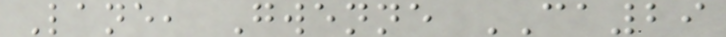Lane, Gwenne CA29
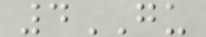4GU
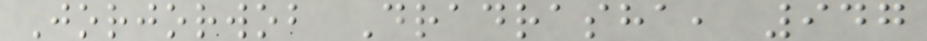Jorjorwob Dradrasha, 947
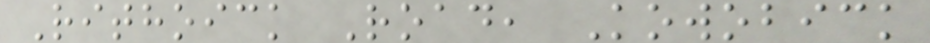Rithoick Road, Kowobick
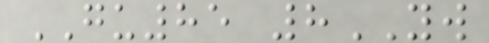GU85 8YW
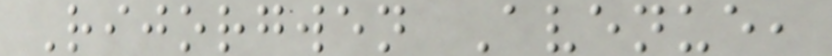Rijorgwen Avenue,
